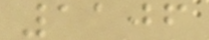1106
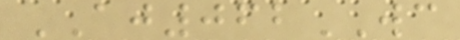AJ062WC
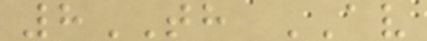8TH AV
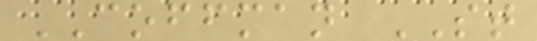COFFMAN ST
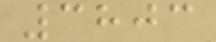3803
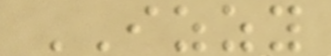IZZY
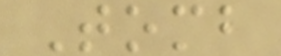Tomb
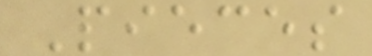Pieces
